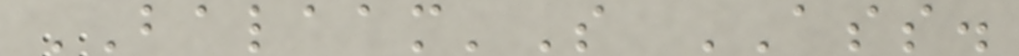BALAAM'S ASS.
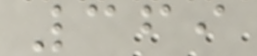369
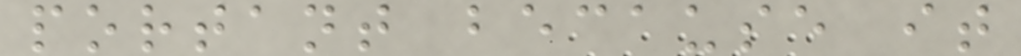portant because it
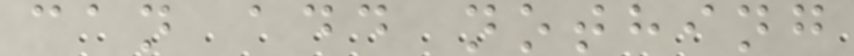can add nothing
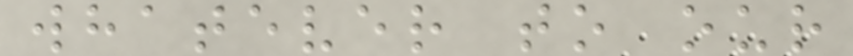whatever to our
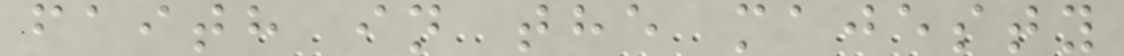faith in the majesty
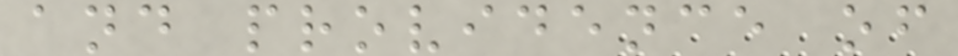and providence of
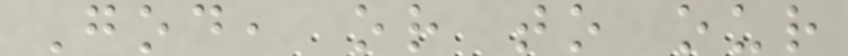God, or to our
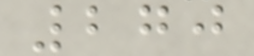270
